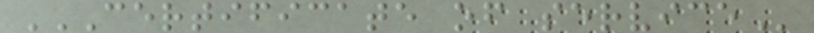CERTIFICATE OF SERVICE
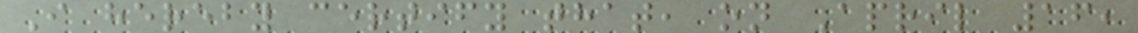I hereby certify that, on April 16,
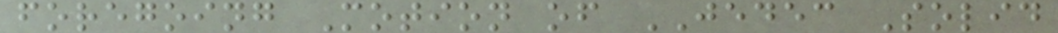foregoing Motion of JEDEC Solid
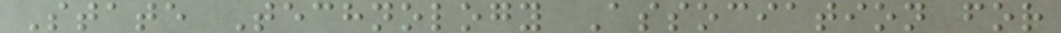State Technology Association for
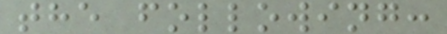the following:
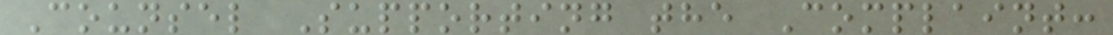Counsel Supporting the Complaint:
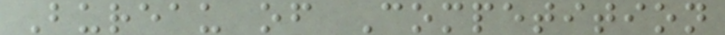Bureau of Competition
